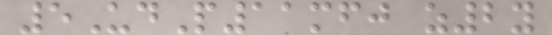5UdP11mfj z2y
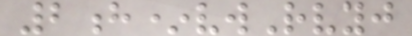2h*vwRvyj
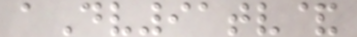aDv91tv&
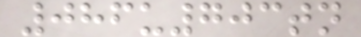086u703tn
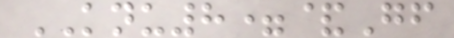KNU8=&Gf
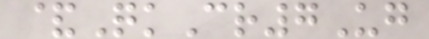&QkCr7Ug
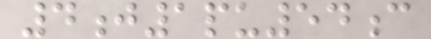4j1pu54c
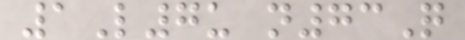1L7u n73Q
